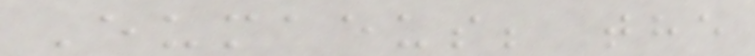Eumaeus; the
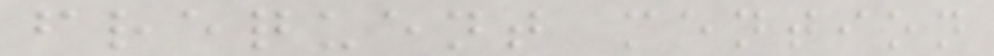frequent mention
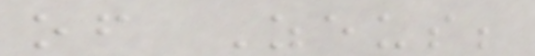of Zeus;
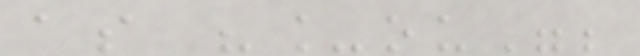as "_ou";
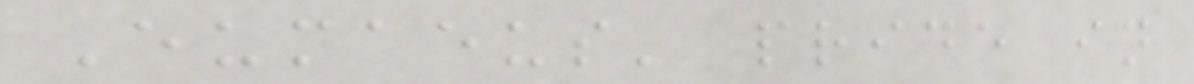Eumaeus' pride in
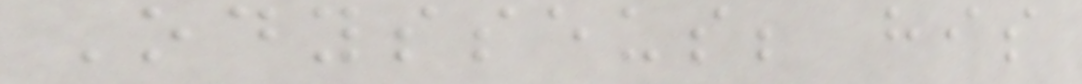Odysseus; his
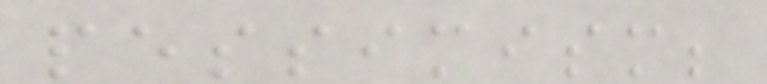pessimism;
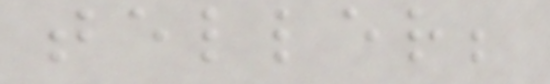teller;
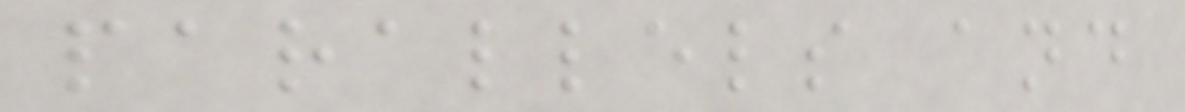parallels and
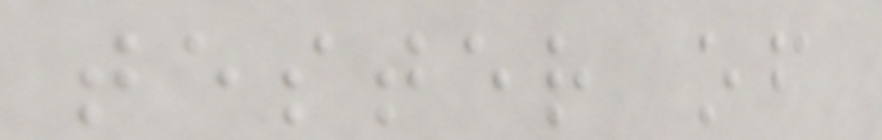tester of
